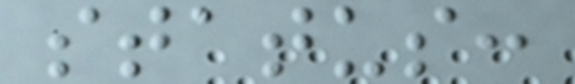status:
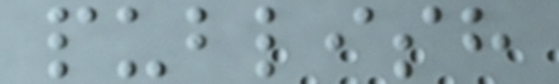publish
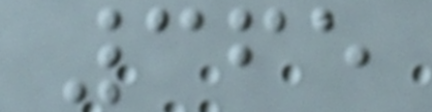365
